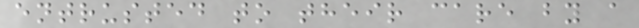entrusted to their care by a
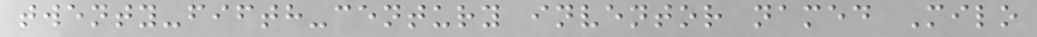twenty-fifth-century inventor named Milo
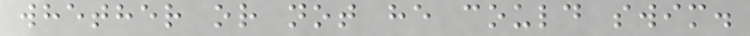whether or not he could swim.
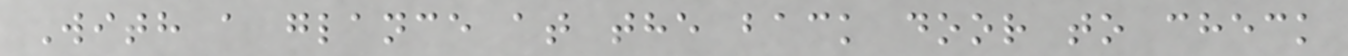With a glance at the back door to check
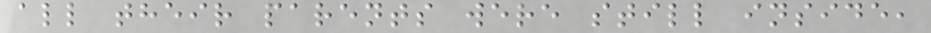all their parents were still inside,
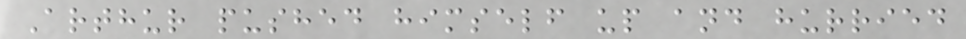Arthur pushed himself up and hurried
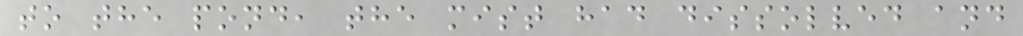to the pond, the mist had dissolved and
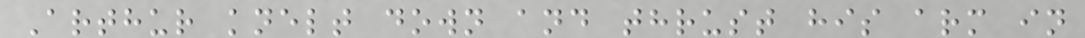Arthur knelt down and thrust his arm in
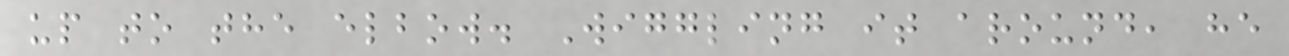up to the elbow. Wiggling it around, he
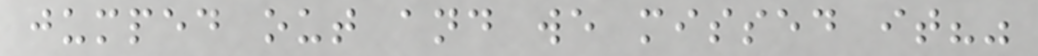jumped out and we missed it?"
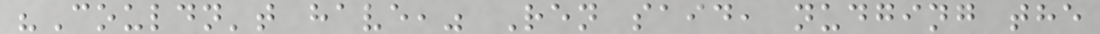"Couldn't have," Ren said, nudging the
